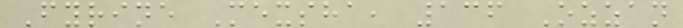Fyrine Mexsha, 136 Ozzan
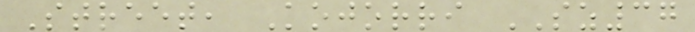Street, Kojorri SZ37
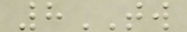8TW
